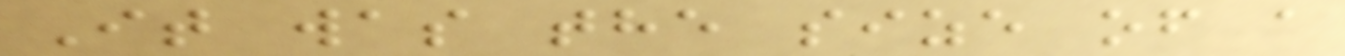It was the size of a
